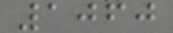1060
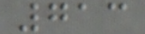713
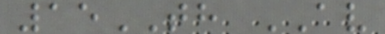15TH AV
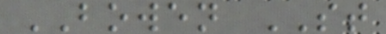BOWEN ST
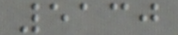5130
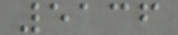5136
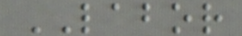LABOR
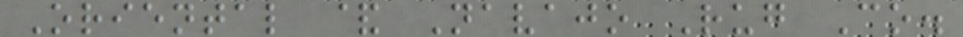Oriental & Navajo Rug Co.
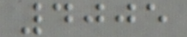4005
